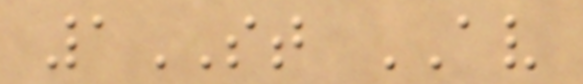1ST AV
